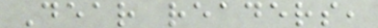Dear readers,
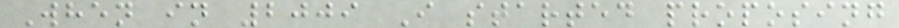When in 2009 I started proposing
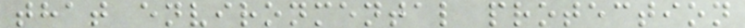that environmental protection
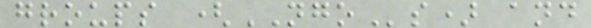groups (NGOs) and
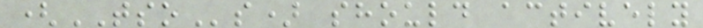(TSOs) should actively
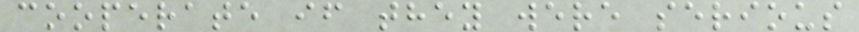cooperate if they were serious
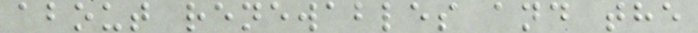about renewables and the
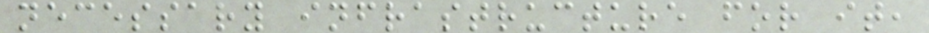necessary infrastructure for it,
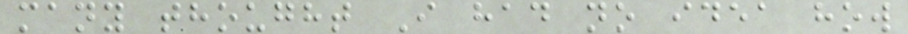many thought I had no idea how
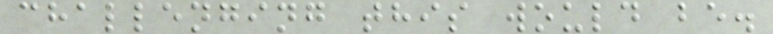challenging this would be.
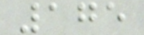175
